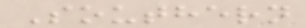Southern
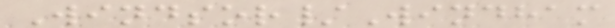Windsor/Windham
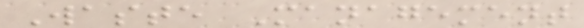Waste Management
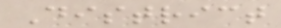District
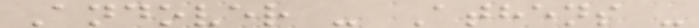Andover - Athens -
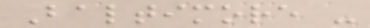Baltimore -
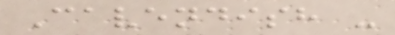Cavendish -
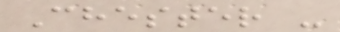Chester -
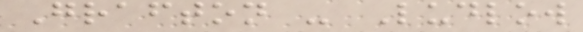Grafton - Ludlow
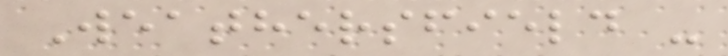Weathersfield -
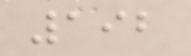192
